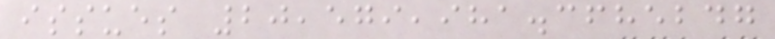issues 20,579,981.3685247
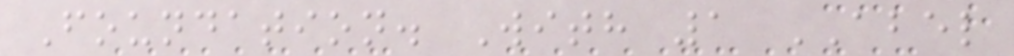Foundation. With 1 ABEL
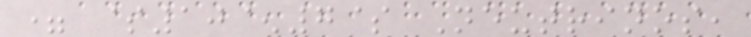= $10^7$ Neutrinos,
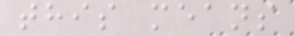this means
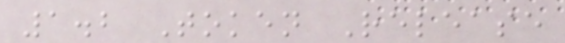1.2 Token Release
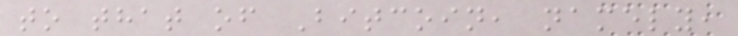to that of Bitcoin, namely,
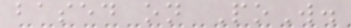based on PoW.
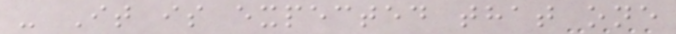- It is expected that one
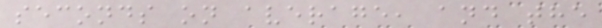seconds on average, and the
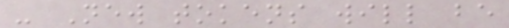- New tokens will be
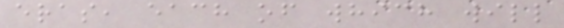eras, each of which will
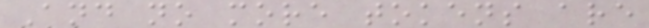And no more tokens are
